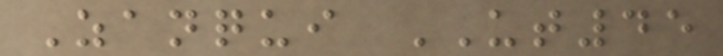Zanqui UT45
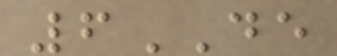6DE
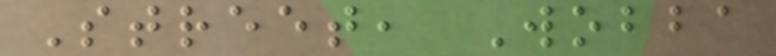Street, Wobba
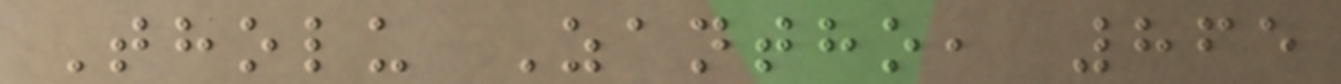Tholu Zantho, 865
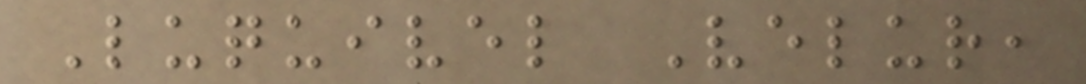Luquivel Velur,
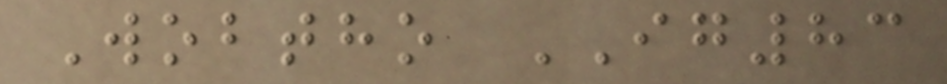Wobtho IG83
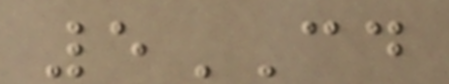5CD
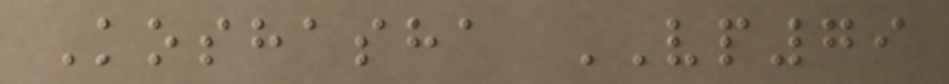Koshasha VP79
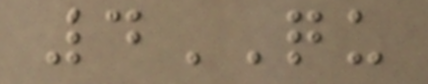4QU
